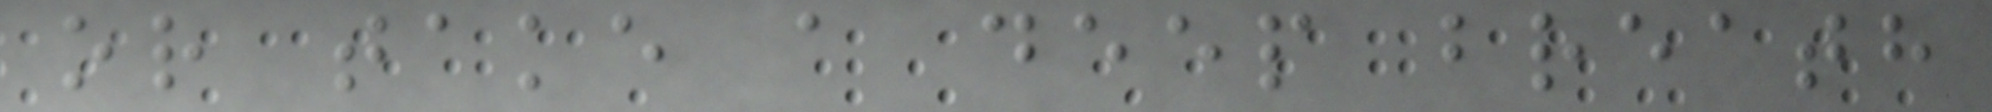or take a deep breath
